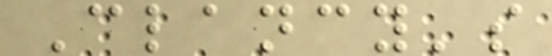Clancy's
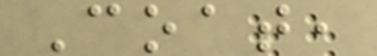Coat,
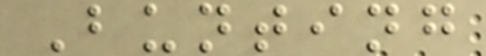Bunting
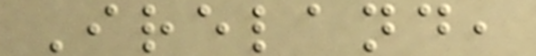Ireland,
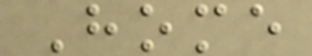Home
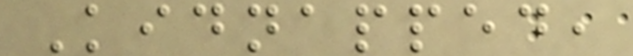Kidnapped,
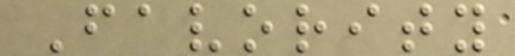Favority
